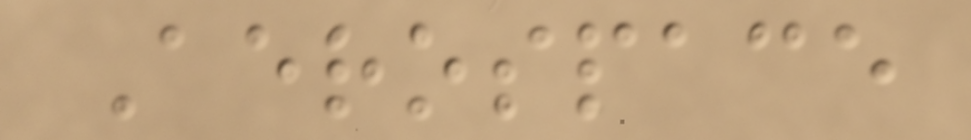Aerospace
